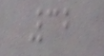32
